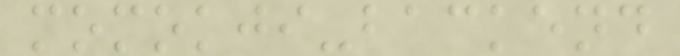momokji-backend
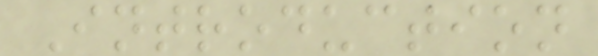Introduction
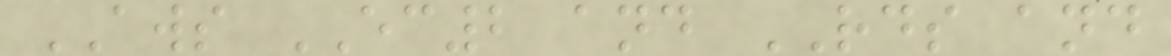AWS EC2 and RDS and
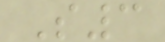S3
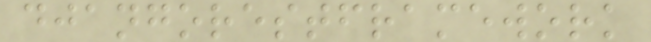djangorestframework
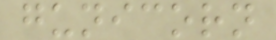gunicorn
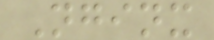Nginx
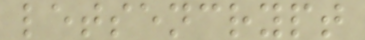letsencrypt
